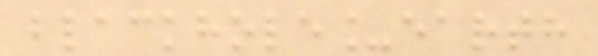blackhole_earth
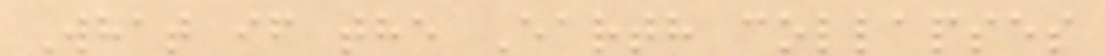What if the Earth collapses
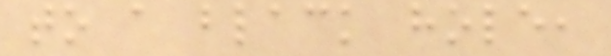to a black hole,
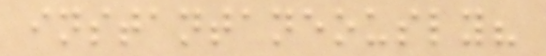instantaneously?
